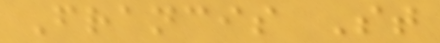Francis St
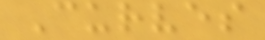Curves
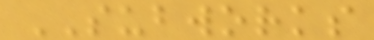SUBWORKS
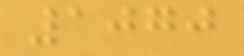1070
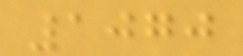1070
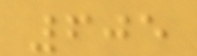605
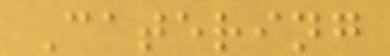Catering
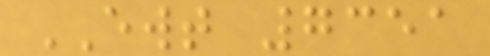EWT 7351
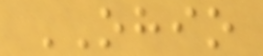OHIO
